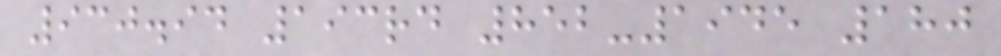930.94 193rd 852-1945 180
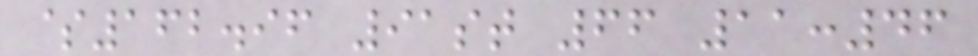$162.96 91st 66 11:46
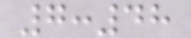7:48
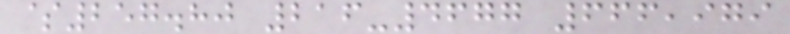$257.80 216-4677 666,979
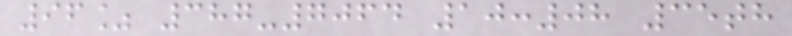96% 387-7064 10:08 35th
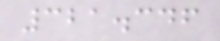321.346
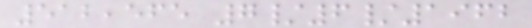512,565 7/6/1962
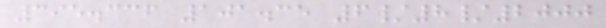395.336 101.35 6/8/2000
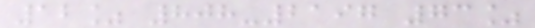12% 808-2197 73%
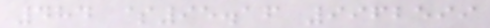484 $95.16 9962599
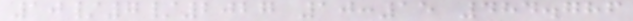10/7/2027 10:15 484.786
